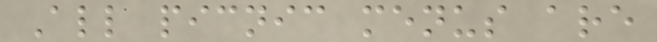All picnic menus are
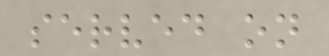served on
